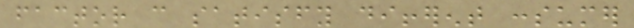factor can satisfy different consumer
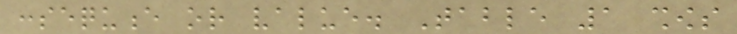consequence or value. Table 1 shows
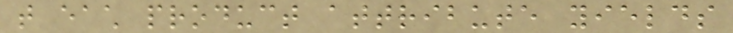that each product attribute yields
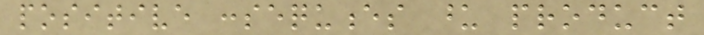positive consequences upon product
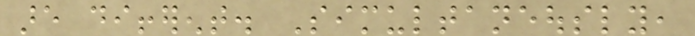are different. Simultaneously,
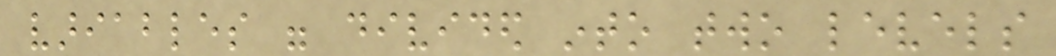variables were divided into two levels
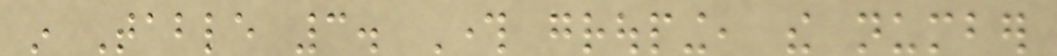in Table 3. Through grouping, the number
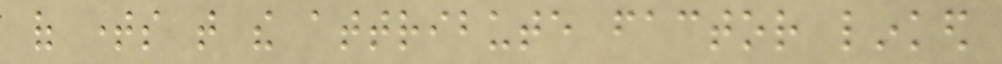of times that the attribute factor linked
